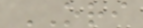ORI
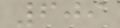609
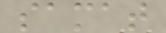samat
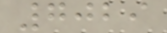7029
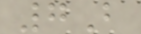7B
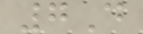7D
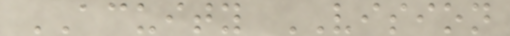ACUITY VISION
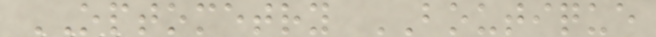OPTOMETRY BOUTIQUE
